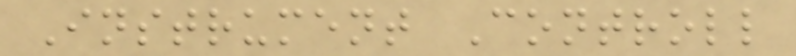Instrument Controll
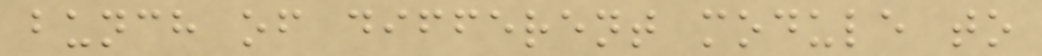bunch of different module to
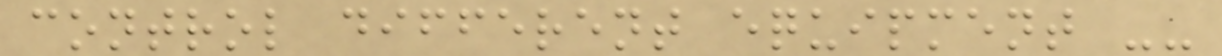control different equipment --
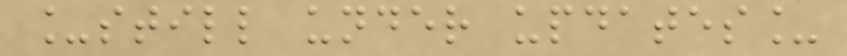_still under updates_
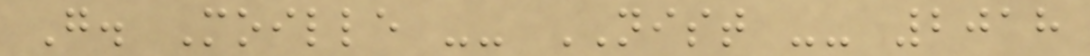G. Moille -- NIST -- 2018
